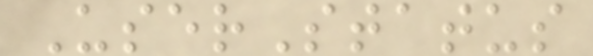UserStatus
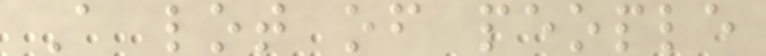A lot of people
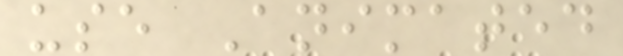use Animated
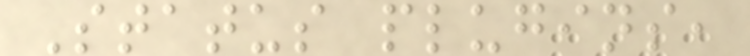Status plugins,
